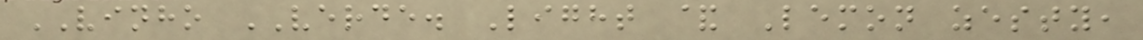VINHO VERDE. Light & Lemon zesty,
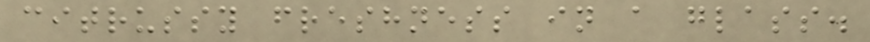citrussy freshness in a glass.
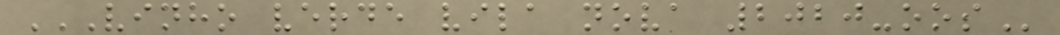VINHO VERDE VILA NOVA 2020-OOS
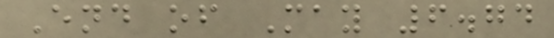End of May 6.74
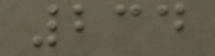234
